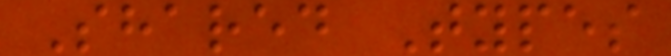Shared Types
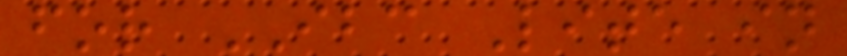for IBC Lite in
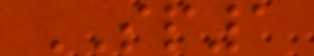SP1
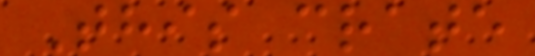This crate
